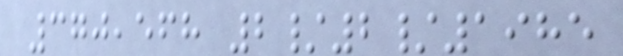370,568 2/2/1985
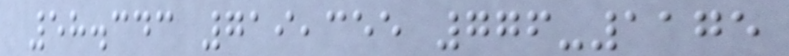58.343 719,355 776-1175
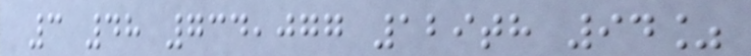3 48 734,077 129th 94%
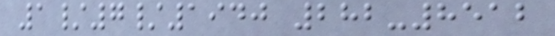1/7/1940 282-8512
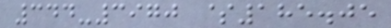344-3970 $185.05
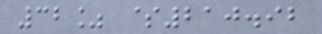32% $210.92
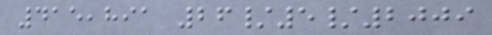415,891 26/5/2009
